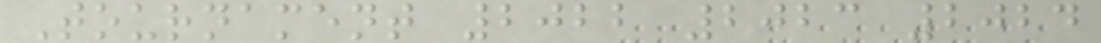Tournament 2022 2023 2024
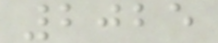2025
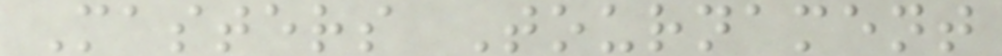Masters Tournament
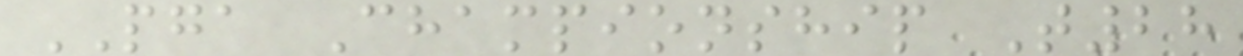PGA Championship T28
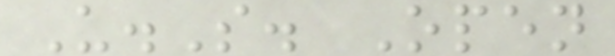U.S. Open
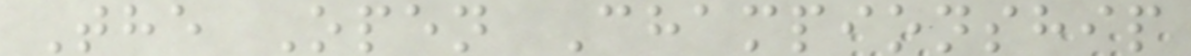The Open Championship
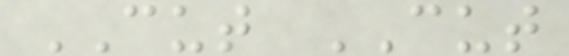CUT CUT
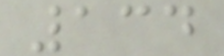134
